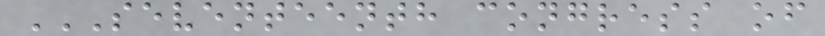SEVENTEENTH CONGRESS OF
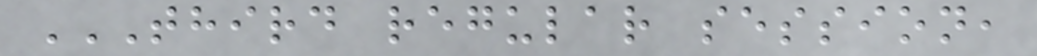THIRD REGULAR SESSION,
